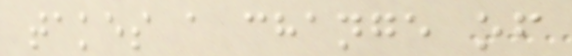takes a change of
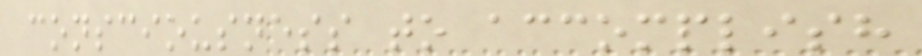consciousness to accomplish
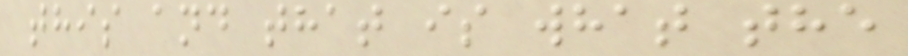this and that is what the
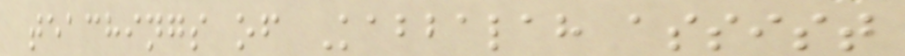teachings of Kabbalah assist
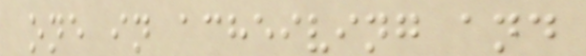one in acheiving and
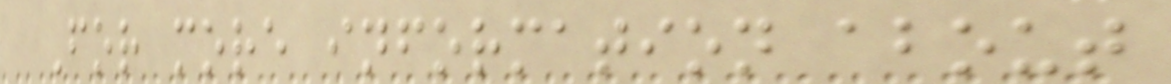For more information about
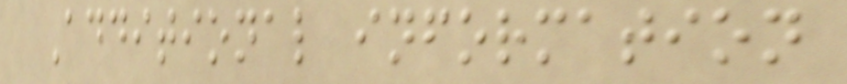Additional information
